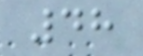48
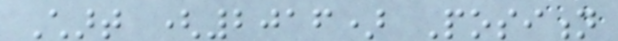Chart (2016) Position
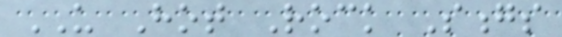US Hot Rock Songs
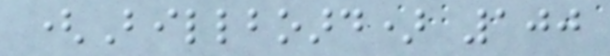(Billboard) 100
